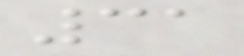31
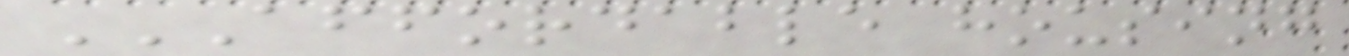AFFORDABLE HOUSING
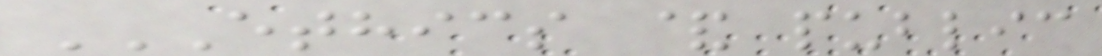ETHICS & PUBLIC
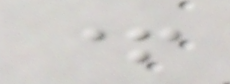+
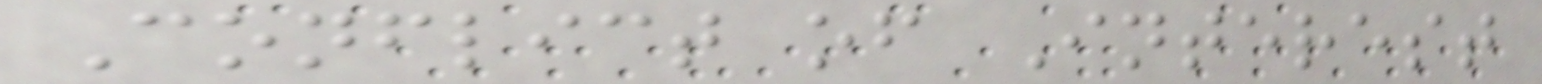Conflict of Interest
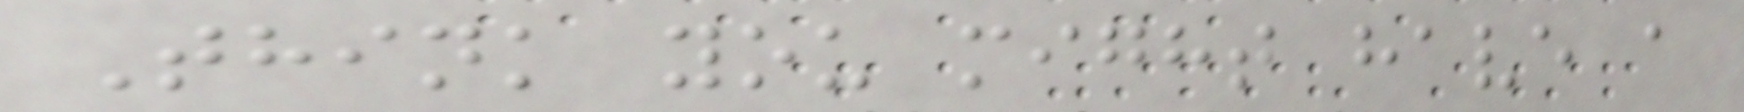Think you might have a
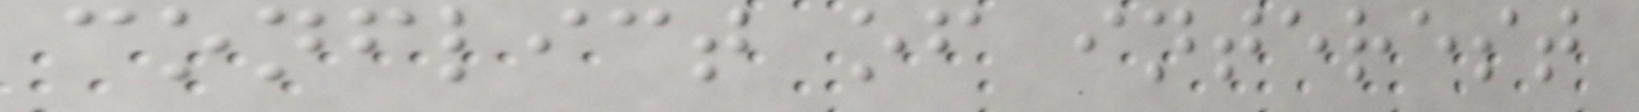conflict of interest
